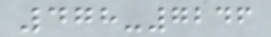478-7246
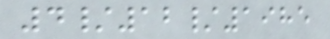4/12/1985
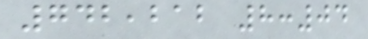742,212 8:04
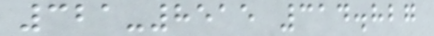321-8515 314.827
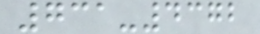731-4372
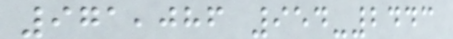971,086 954-2443
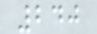240
